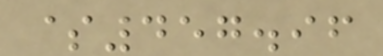$457.96
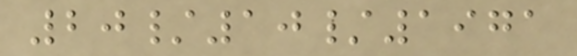20/10/1971
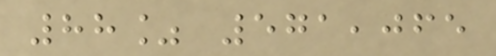88% 571,065
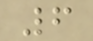6
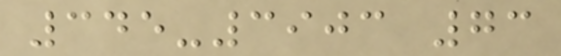345-3903 73
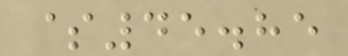$45.85
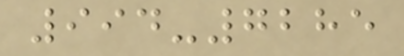994-7285
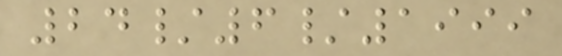24/6/1999
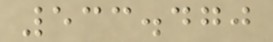533.470
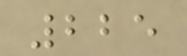225
